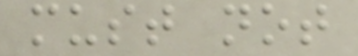must not
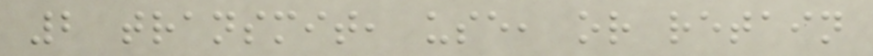2 transmit, use, or retain
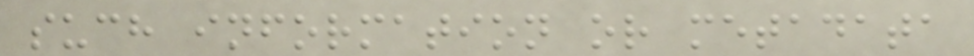such information or metadata
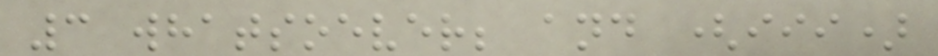3 whatsoever; and (iii)
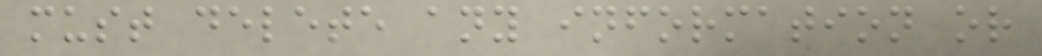must delete any information or
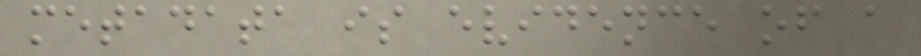metadata is evidence of a
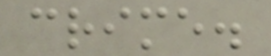crime.
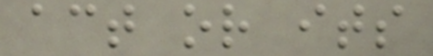act or its
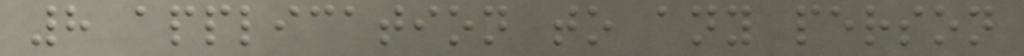8 application to any person
